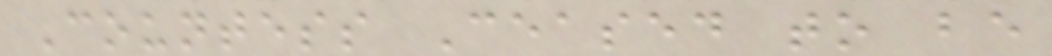Countess Ceased to be
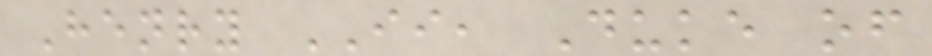Henry II, Duke of
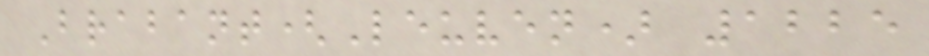Brabant(Leuven) 1225
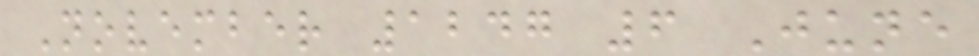November 1247 6 June
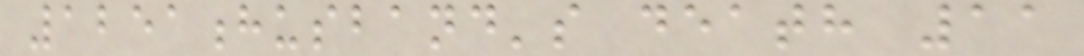1251husband's death 11
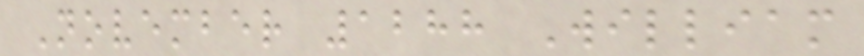November 1288 William
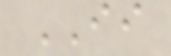II
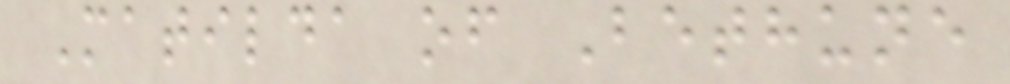Matilda of Bethune
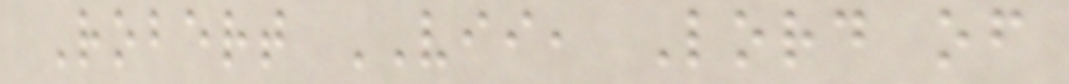Robert VII, Lord of
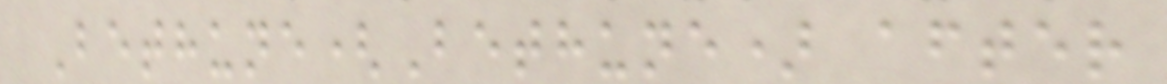Bethune(Bethune) after
